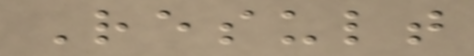Result
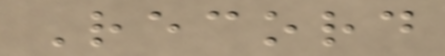Record
